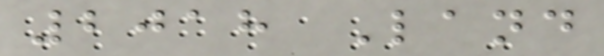2018 Land
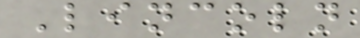Lincoln
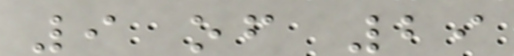9 of 29
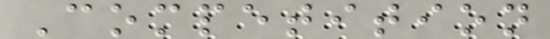Competition
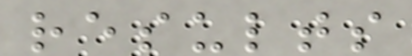results
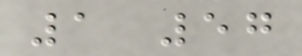1 57
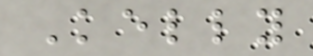Kelly
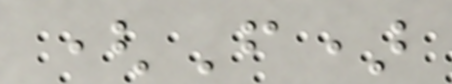(F)
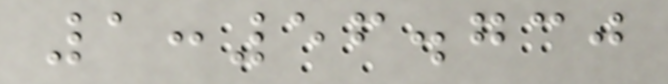1:56.730
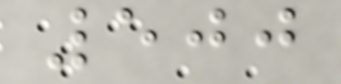500
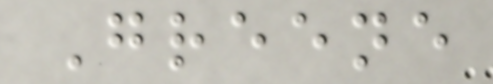Greene
